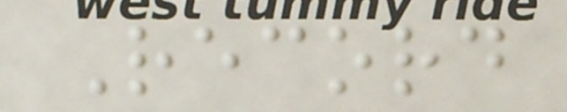Record
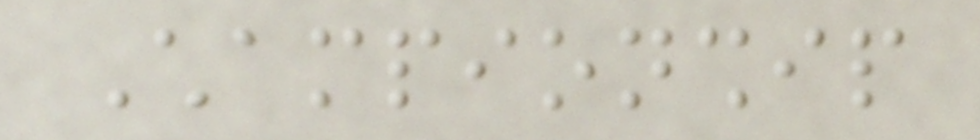Championship
